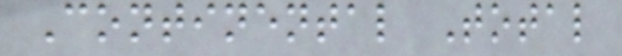Continental Total
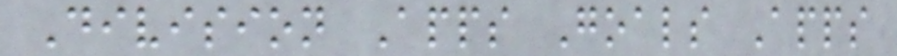Division Apps Goals Apps
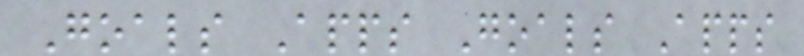Goals Apps Goals Apps
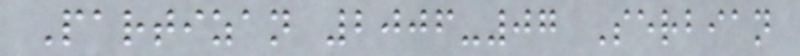Partizan 2006-07 Serbian
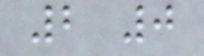2 0
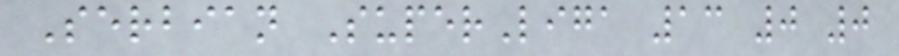Serbian SuperLiga 13 0 0
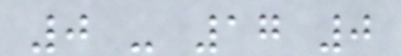0 - 17 0
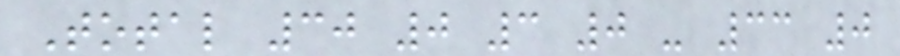Total 30 0 3 0 - 33 0
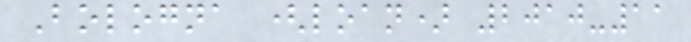Bologna (loan) 2010-11
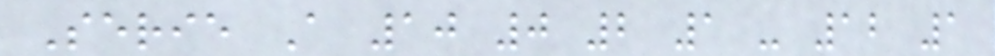Serie A 10 0 2 1 - 12 1
